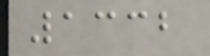1332
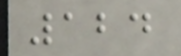124
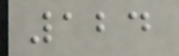124
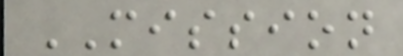MISSION
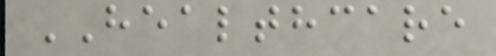HEALTHCARE
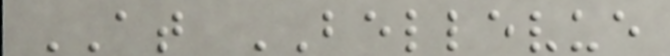AT BELLEVUE
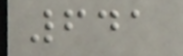641
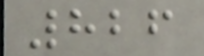826
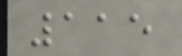115
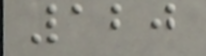120
